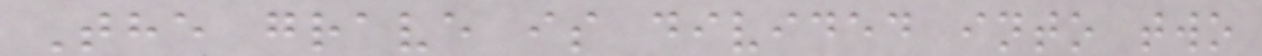The grave is divided into two
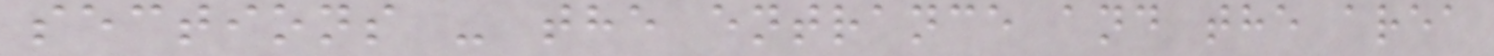sections - the entrance and the area
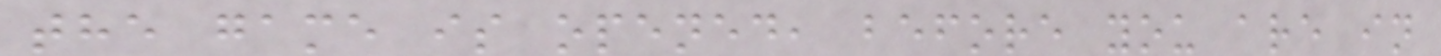the game is opened, before you are in
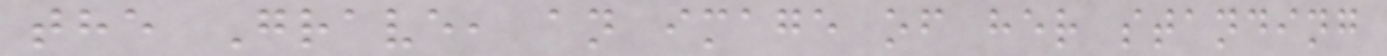the Grave, an image of her standing
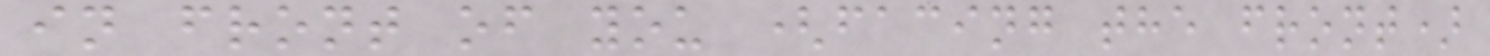in front of you (facing the front)
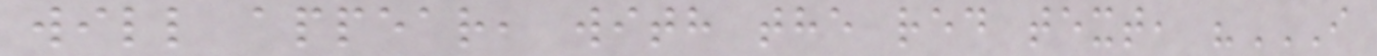will appear, with the red text, "I
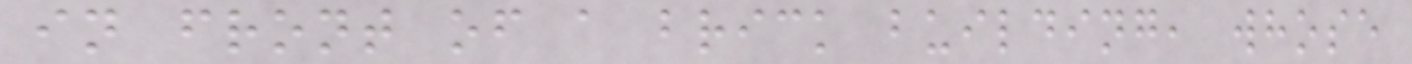in front of a brick building, whose
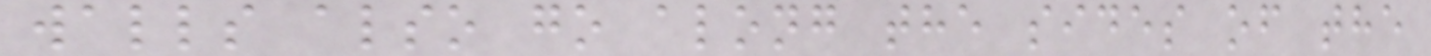walls also go along the sides of the
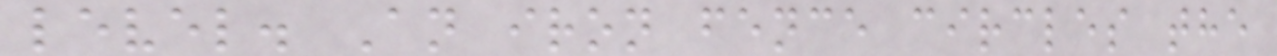level. An iron fence circles the
